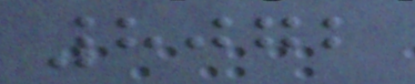8072
